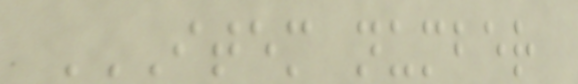ITEM NUMBER
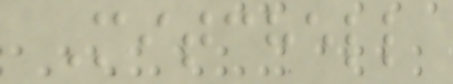Mitchell
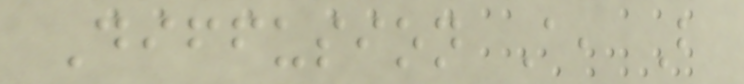Diffusion A, B
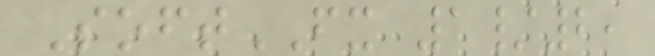SoftFX 1/2,
